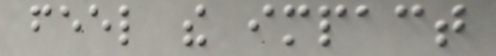feel the impact
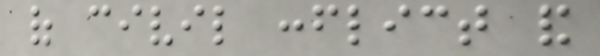of civil conflict and
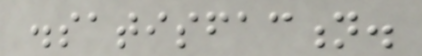dissatisfaction.
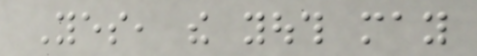Yes, the youth may
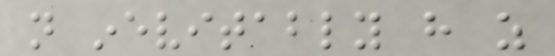not inevitably have as
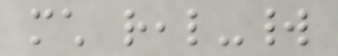much real-world
